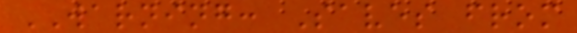WARNING: Saves from
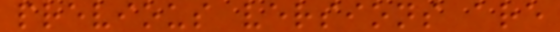previous versions are
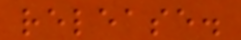release.
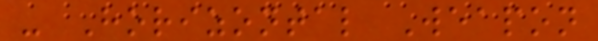- Horizontal Weapon
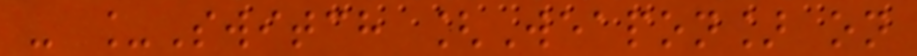- _Switch [Weapon] on
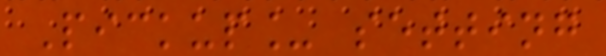Pickup_ setting
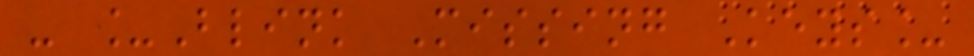- _Blink Missing Keys_
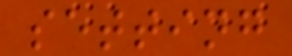setting
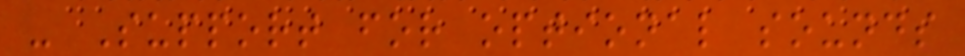- Support for optional sounds
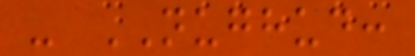- NUGHUD:
